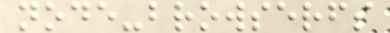node-browserfs
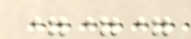===
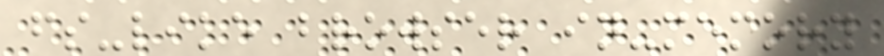fs-like browser in-memory
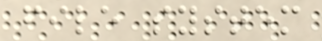file system
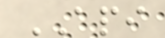API
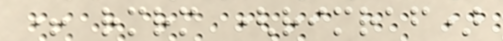+ rmrm (rimraf)
